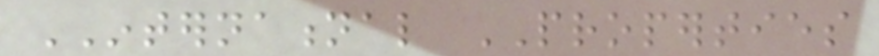INTERNATIONAL PROPERTIES
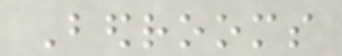Bedrooms
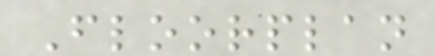Floorplan
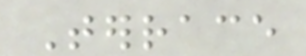Terrace
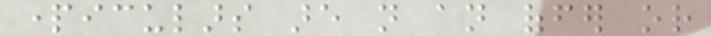particulars are not an offer or
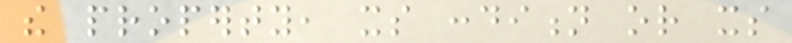the property, its condition or its
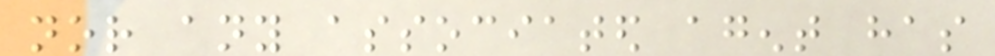nor any associated agent has
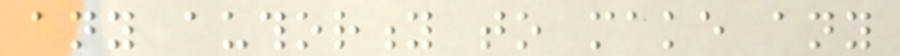any authority to make any
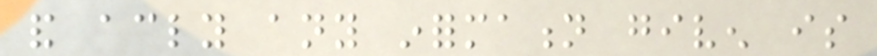and accordingly any information given is
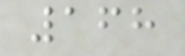168
